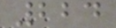224
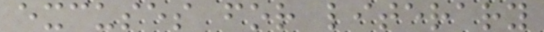excuses for literary
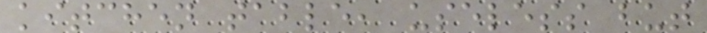kitchen table, useless but
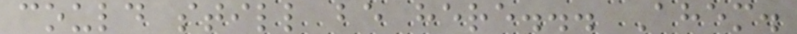could still be here... Ahem.
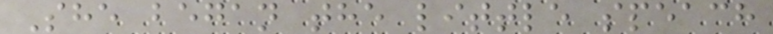She began the little speach
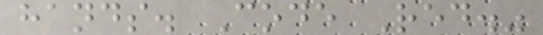hands. Code Red."
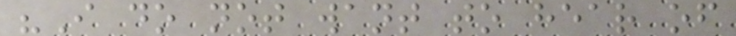"I do not want to hear of
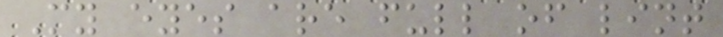My eyes are full of lint
